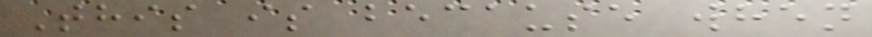This is because when
